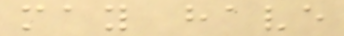may have
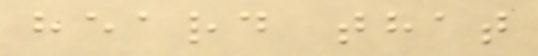heard that
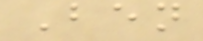Ben
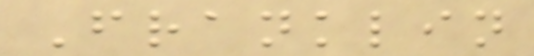Franklin
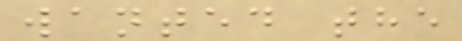wanted the
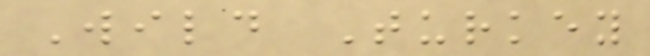Wild Turkey
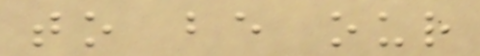to be our
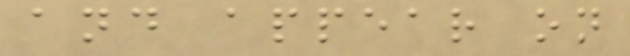and appear on
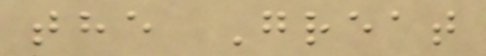the Great
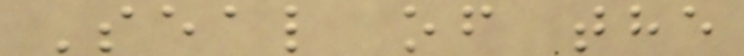Seal of the
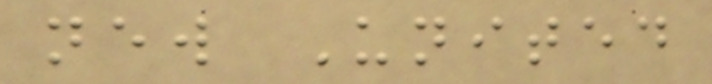new United
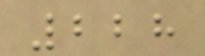228
